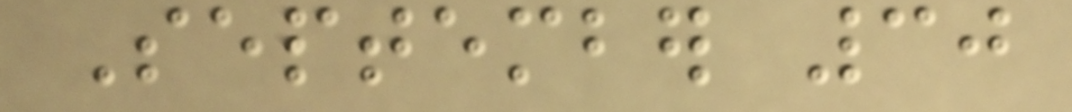September 30
